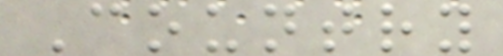Country
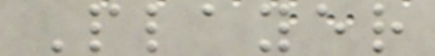Player
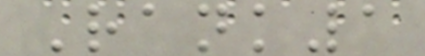Rank1
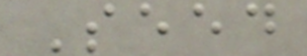Seed
